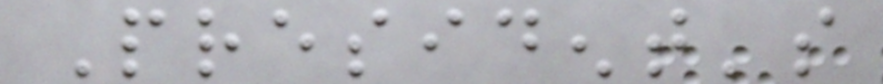President's
